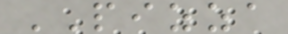PIZZA
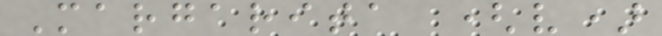Margarita (v)
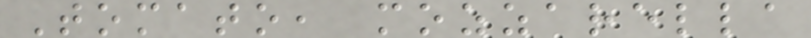Tomato, mozzarella
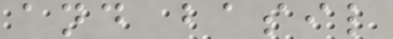and basil
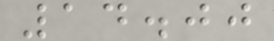14.00
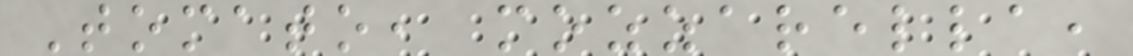Tomato, mozzarella,
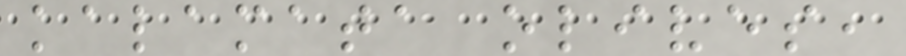kalamata olives,
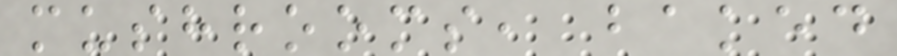mushrooms, baked
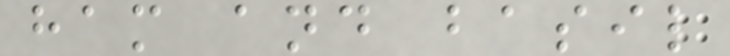ham and basil
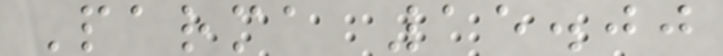Parma 15.00
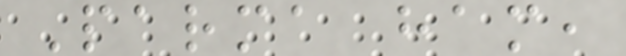Parma ham,
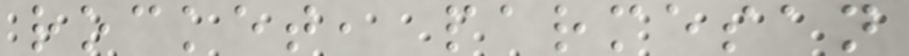rocket, parmesan
